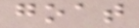goat
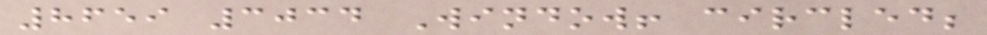8659 3034 Window! circled;
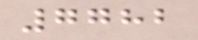7782
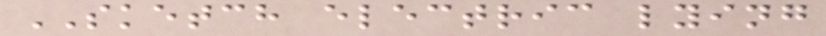SKETCH electric lying
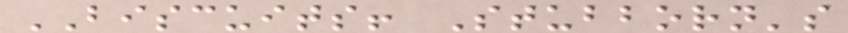BISCUITS! Stubborn's
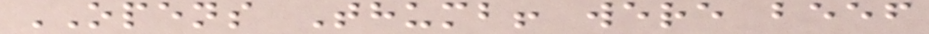OPENS Thumb! were beef
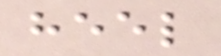heel
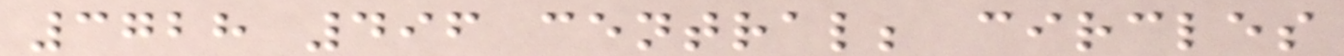3728 496 central; circles
